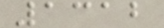1312
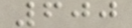600
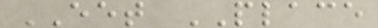EET PLACE
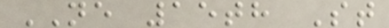NE 15th St
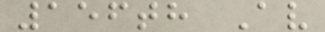156th Av
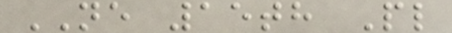NE 15th Pl
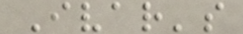Ivar's
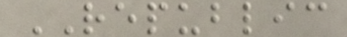REPUBLIC
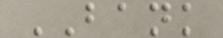BANK
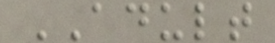ADULT
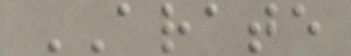ARATE
